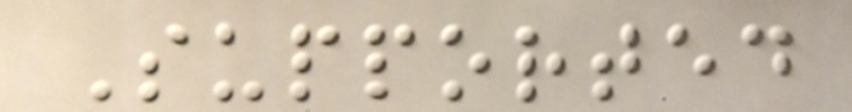Supported
